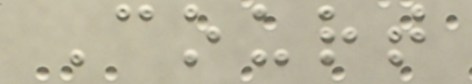Court
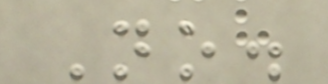No.
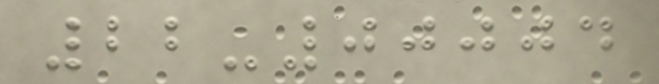22-00004
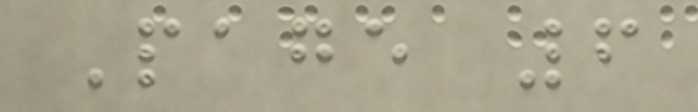Page 6
